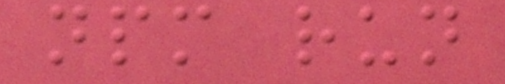npm run
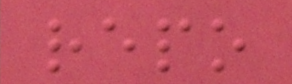repo
